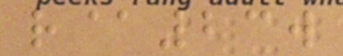r@23w
